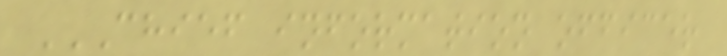CHIEF INFORMATION OFFICER
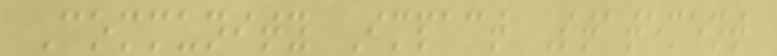Community Impact Statement
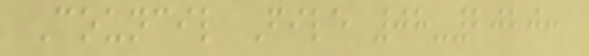Council File 08-2020:
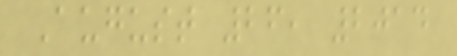August 26, 2014
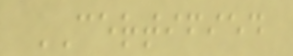CERTIFIED
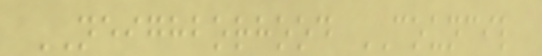NEIGHBORHOOD COUNCIL
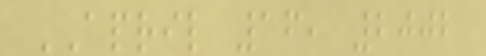APRIL 16, 2002
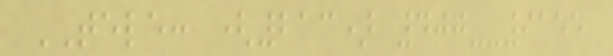TELE: (213) 400--9155
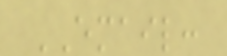EMAIL:
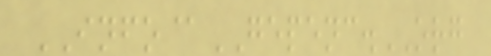INFO@GEPENC.ORG
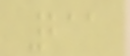211
